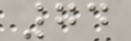74
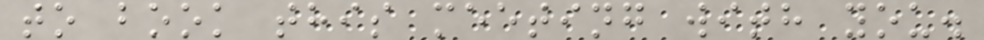to book this meeting with you.
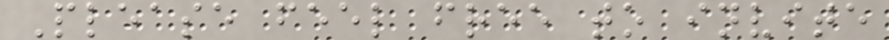Please feel free to invite
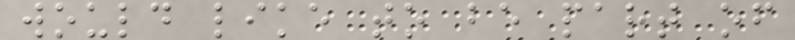would like to be part of
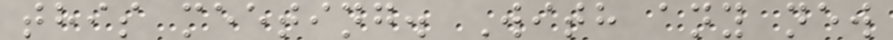this meeting. With any new
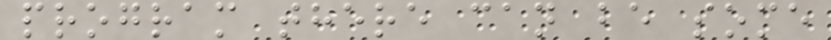program there can be some
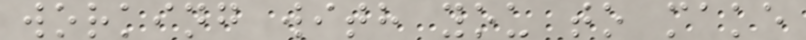working with you to make
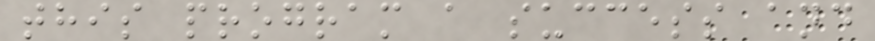this program a success and
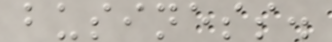business.
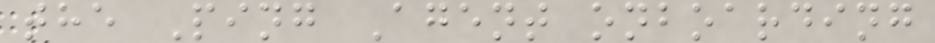the Ping Agent onboarding
